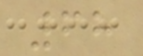68
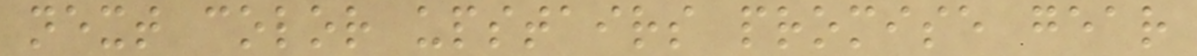next color upstairs promise gear
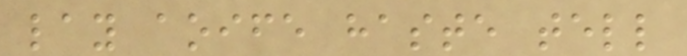lay aoife haste tell
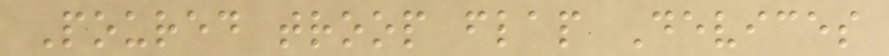Poured troop flap Devices
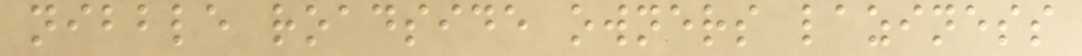nibble roadside owners laziness
